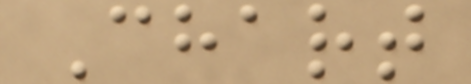Chart
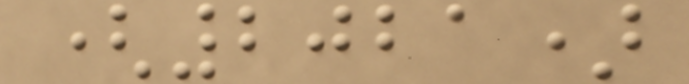(2021)
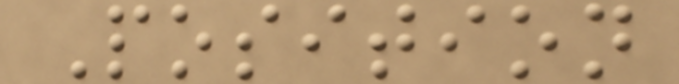Position
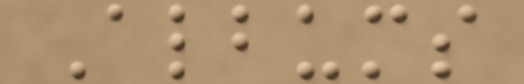Albums
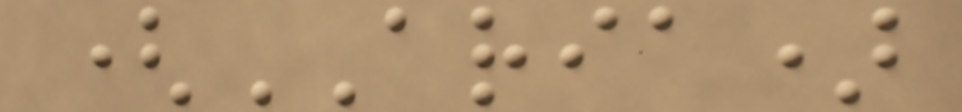(ARIA)
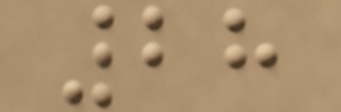28
